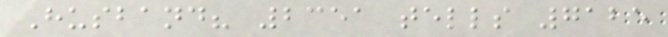Husband? 2351 tells 7125
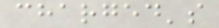charged's
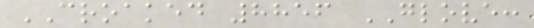CROAKED 8856 GLOVE:
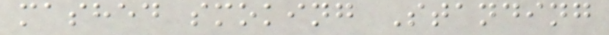mashed smoking Standing
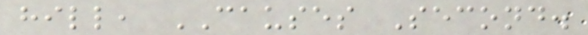hill, CAUSES Second.
